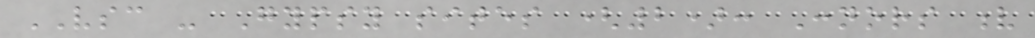VSC - Gypsy sites (2): Connors v
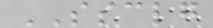SSCLG
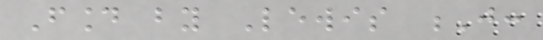Found by Lewis J:
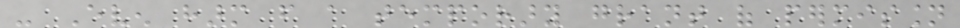- Even harm from a temporary grant of permission
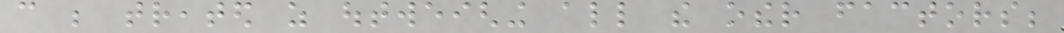can be treated as outweighing all the other factors;
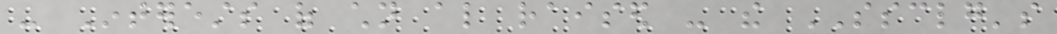- Interests of children also raised - the SSCLG's
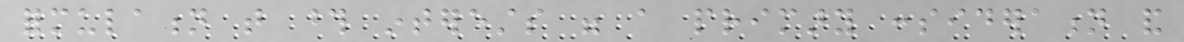formulation that those interests were a primary consideration and
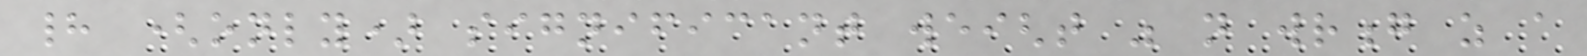had (only) significant weight was not wrong as a
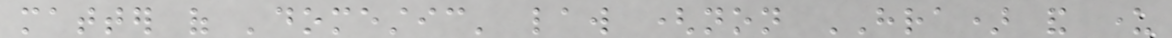matter of 'domestic' law (non HRA) and under
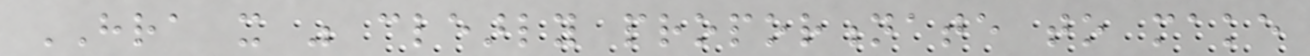HRA it was clearly proportionate to make
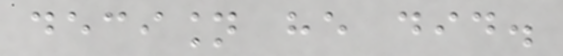decision he did.
